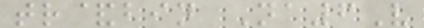tr&bin Na6V
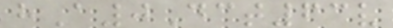hA0Dct63v
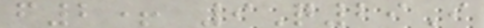f2+ 9Q29I
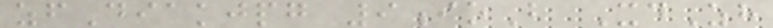zfDiakjpg 9ioB XdZh
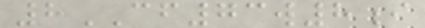8CF73w8i
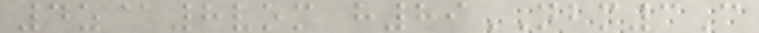4z@8vom h89NBM3C
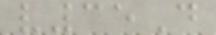v35D
